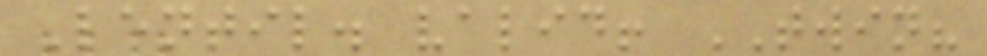Lentil. valid! TWIN?
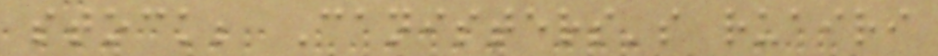stock; Canisters's ruairi
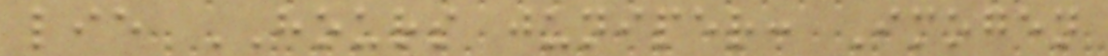lie HOURS juniper: Imogen
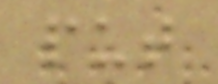put
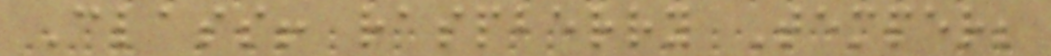Class! raspberry Temper;
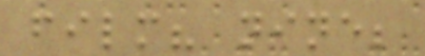film? nine;
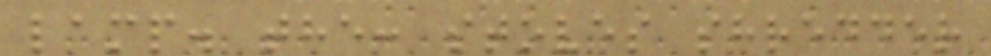lamp. the: stoves shredder
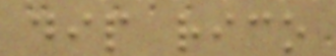dip rico
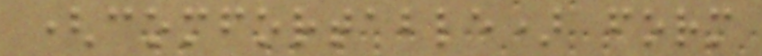(comfortable) form
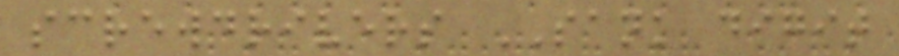screwdrivers SANK digit
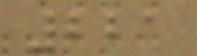221
